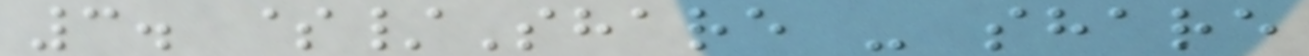3. $/Share - share
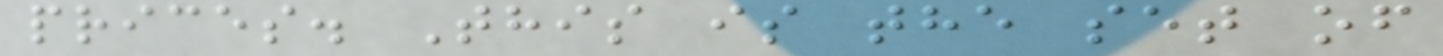prices. This is the set of
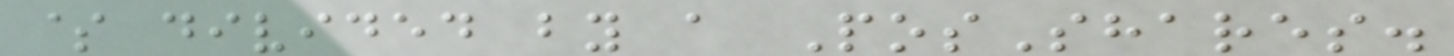$ divided by a PosShares.
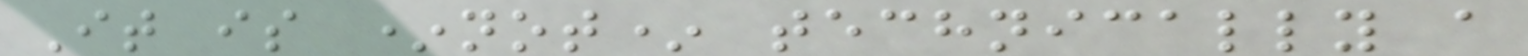It is *not* technically a
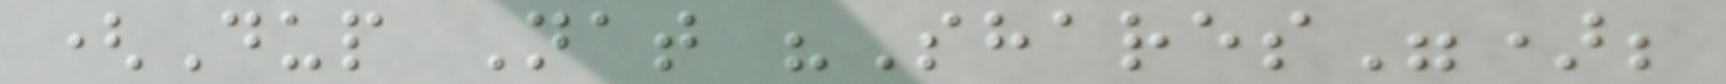(Dup Nat "Shares");
